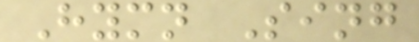Hymn Sing
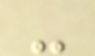-
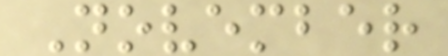November
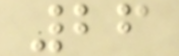26
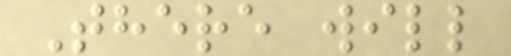There will
